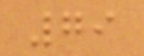79
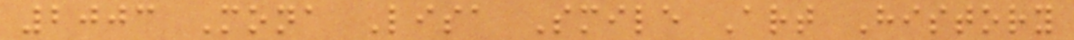2003 Mona Lisa Smile Art History
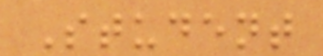Student
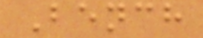Bench
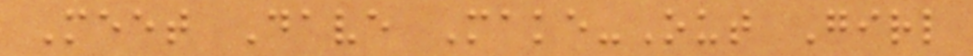Meet Dave Make-Out Girl
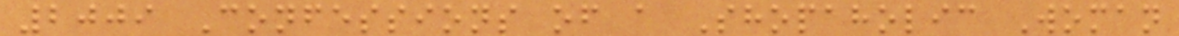2009 Confessions of a Shopaholic Woman
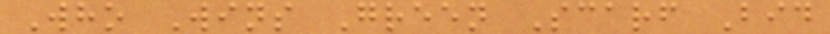Who Wins Green Scarf Bid
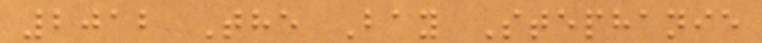2012 The Bay Stephanie
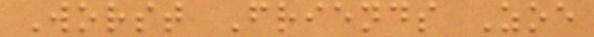Worst Friends Zoe
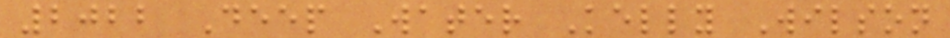2022 Deep Water Kelly Wilson
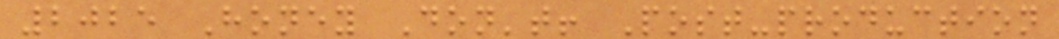2025 Honey Don't! Post-production
